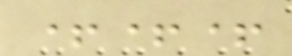+++
